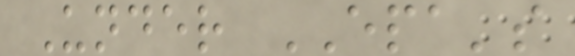Under EPA's
